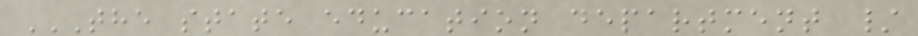THE STATE EDUCATION DEPARTMENT /
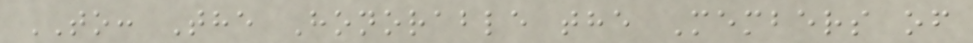TO: The Honorable the Members of
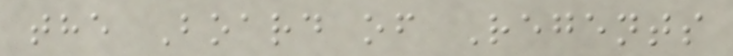the Board of Regents
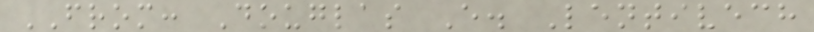FROM: Douglas E. Lentivech
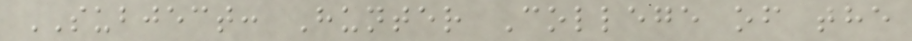SUBJECT: Hunter College of the
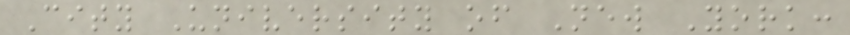City University of New York:
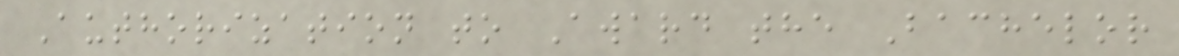Authorization to Award the Bachelor
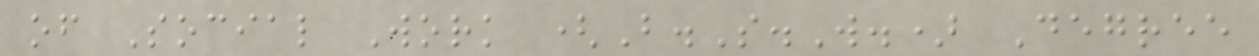of Social Work (B.S.W.) Degree
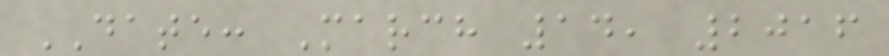DATE: March 14, 2016
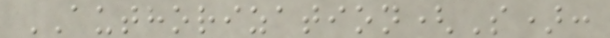AUTHORIZATION(S):
